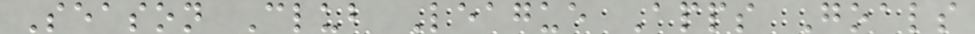Season Club League Apps Goals
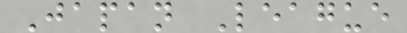Japan League
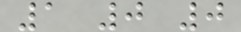1 0 0
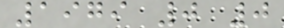1979 0 0
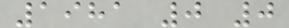1981 0 0
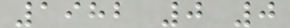1982 0 0
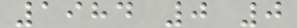1984 0 0
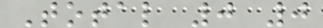Total 0 0
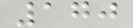170
